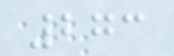273
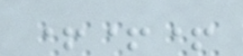+++
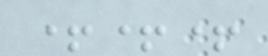+++
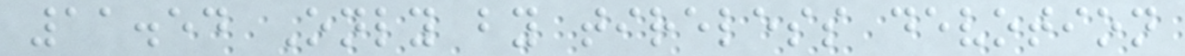11.54 Only by tireless devotion
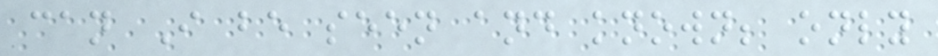can I be seen and known; only
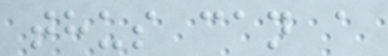thus can a
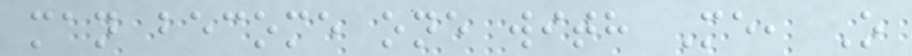man become one with Me, O
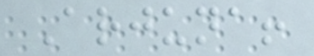Arjuna!
